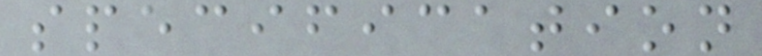specification
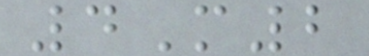4M2
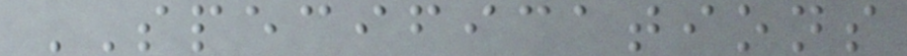SPECIFICATIONS
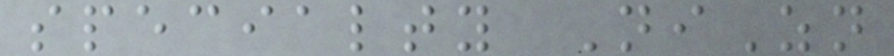specialty NiZn
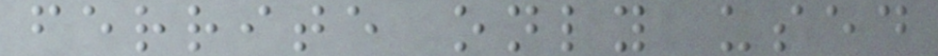ferrite only used
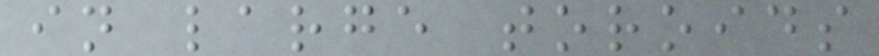in large toroids
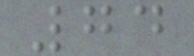74
